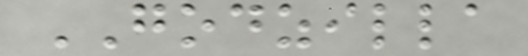GODZILLA
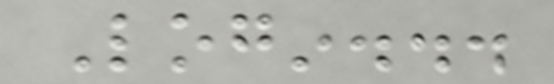Login...
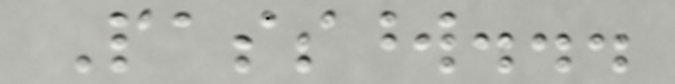Password...
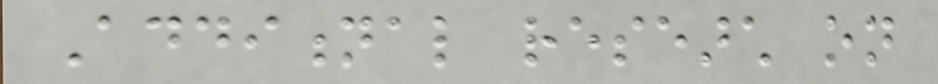Additional research on
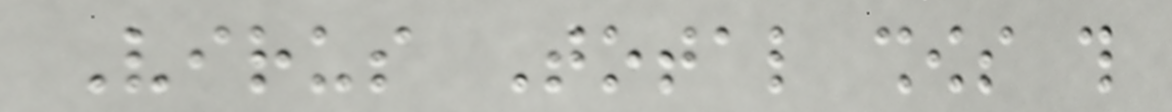Virus Total shows this
